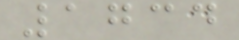1734
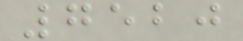7520
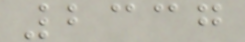2337
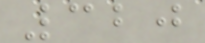320
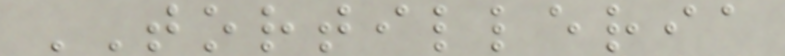TORTILLERIA
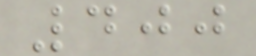400
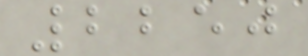2250
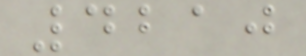4210
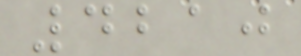4210
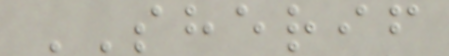SHERIF
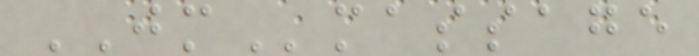JMmassage
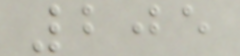205
